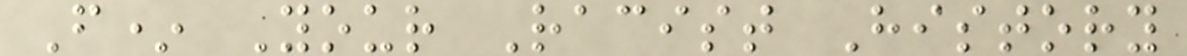F* Your Racist History
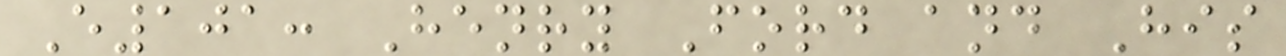E101: Henry Ford and His
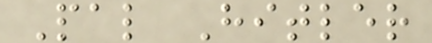Pal Hitler
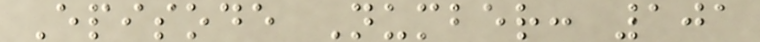Episode Number: 101
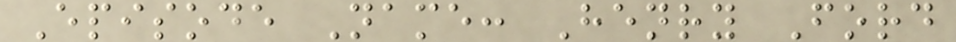Episode Name: Henry Ford
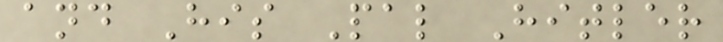and His Pal Hitler
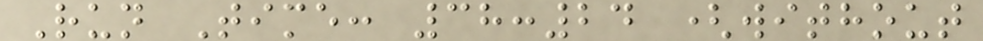Run Time: 38:24 (without
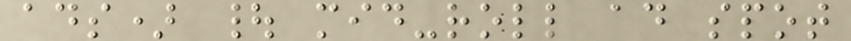ads) | mid-roll ad spot
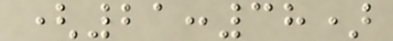(21:38)
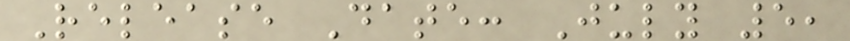Release Date: July 5,
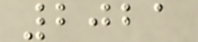2021
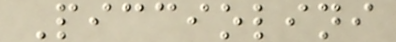Picciolini
